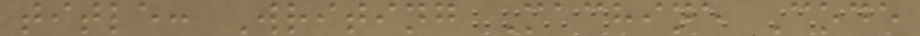title: Writing Machine Code
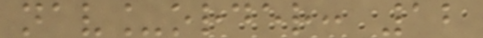nav_order: 12
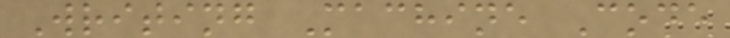Writing Machine Code
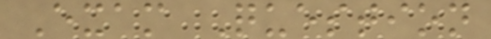Exam Question
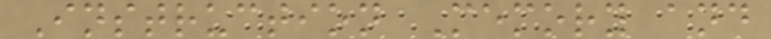Instruction Memory and
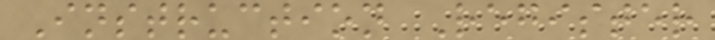Instruction Register
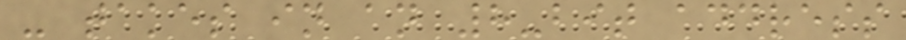- takes in an 8-bit address
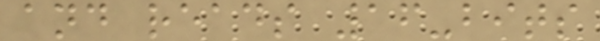and reads 16-bits
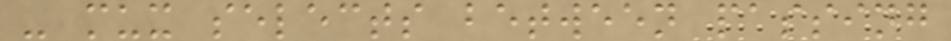- mux selects between passing
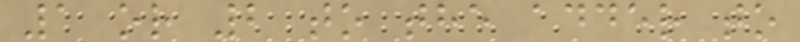1 or 2 to the adder to
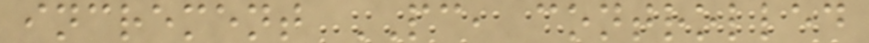increment PC, controlled
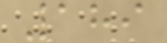189
